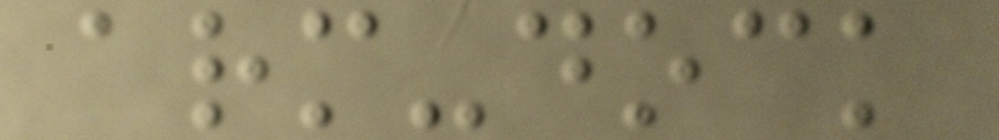arm-dock
